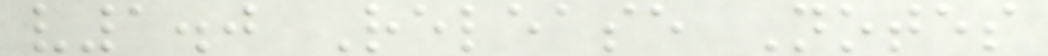v1.0 Release Notes
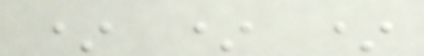* * *
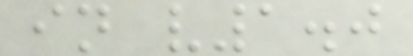in v1.0
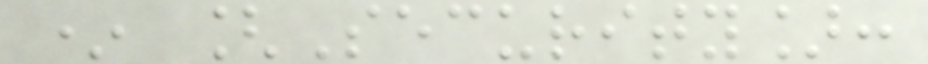* [Security]:
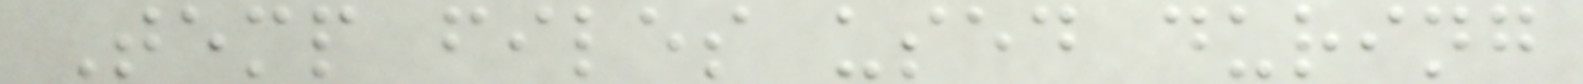Temp files used during
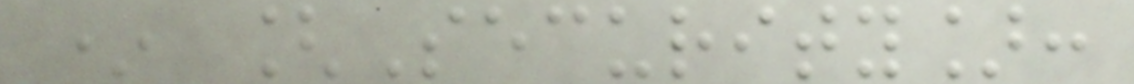* [Security]:
